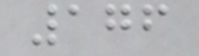176
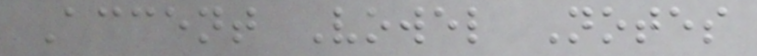Accent Vowel Notes
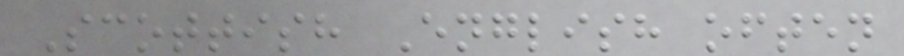Scottish English often
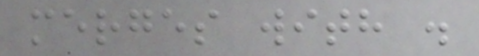merges with .
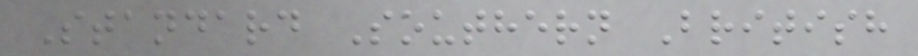Standard Southern British
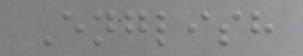English
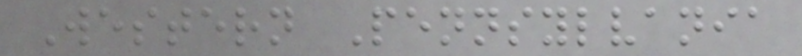Western Pennsylvania
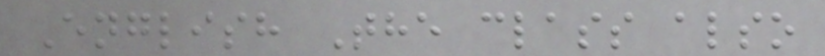English The class also
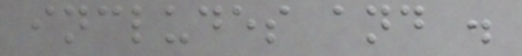includes and .
